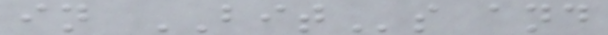in BITs and
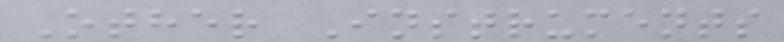Other Instruments
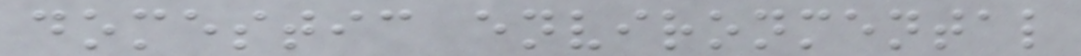domestic environmental
